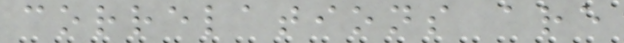correlations are
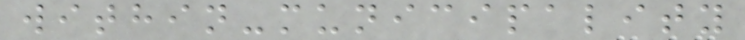within-municipality
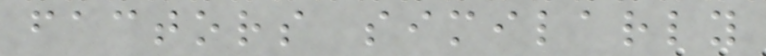factors similarly
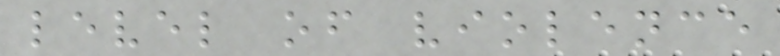level of violence
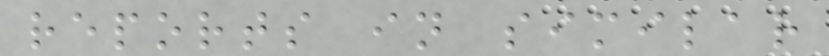reports in similar
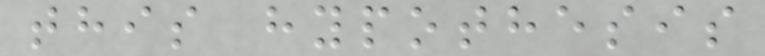this hypothesis
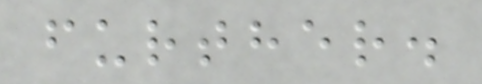further.
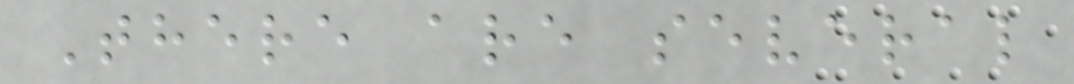There are several
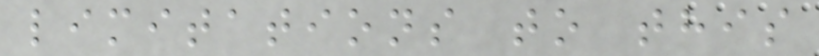limitations to this
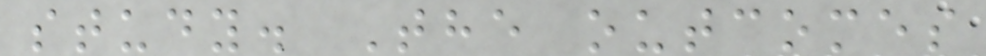study. The outcomes
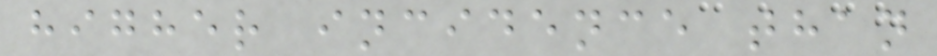higher incidence than
